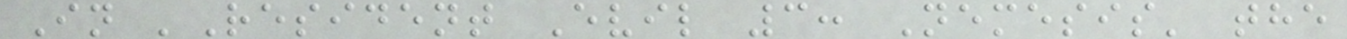In 'Resident Evil 3: Nemesis' the
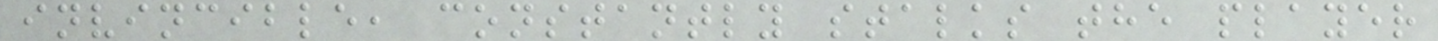invincible, constantly stalks the player
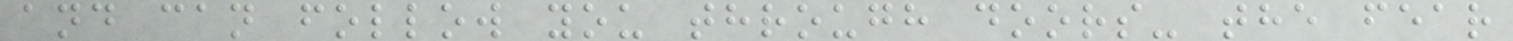and can follow you through doors- the fear
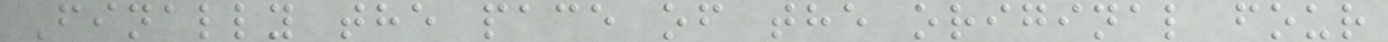Finally the pace of the original four
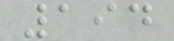194
